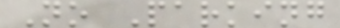No Parking
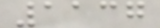1137
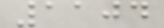1104
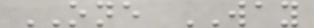ONE WAY
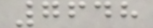7648
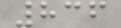836
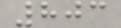803
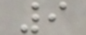9
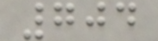704
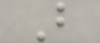B
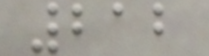212
